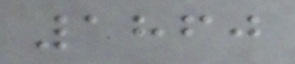1860
